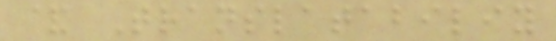& Translatabiliy
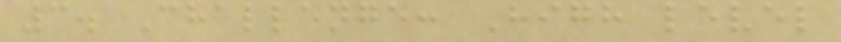3. Challenge: High level
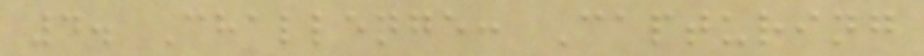4. Challenge: Capturing
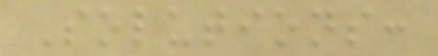Solutions:
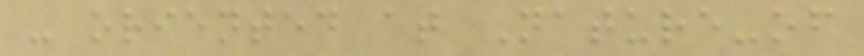- oriented at Nature-of
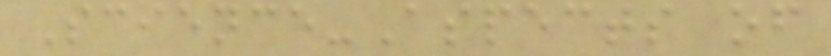Science-Aspects of
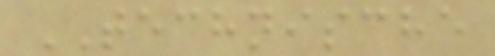TECHNISCHE
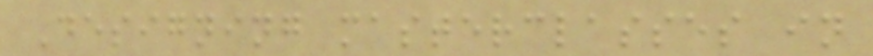Designing masterclasses in
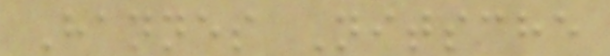Hannes Nitsche
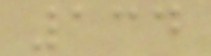134
